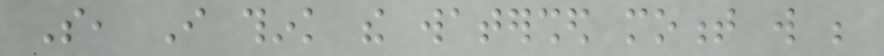So, I think the watershed moment will be
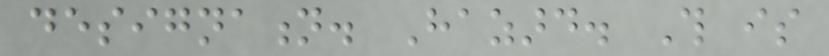designation. Hazard. This is
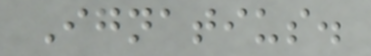Ignatius.
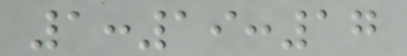1:19:17
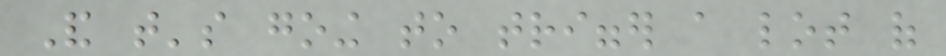And that's going to trigger a lot of
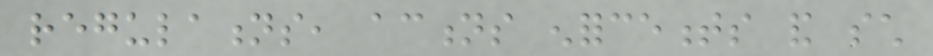regulations, actions enforcements and such
